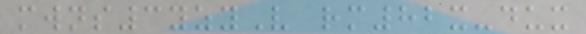mwns3yzyV rm82x-dux
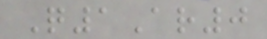Q1Ar0
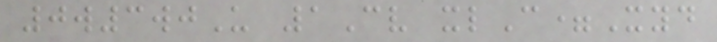0w3wjU 1Cv xlC=Xyd
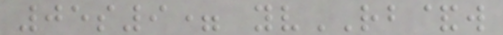05s9= yvRB&w
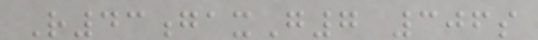R43gaxG7 306s
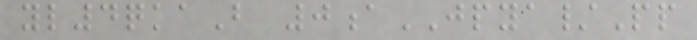yl4qkaB 0aJPYA/Pp
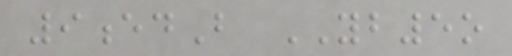9edB YB5o
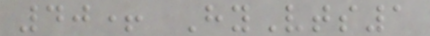40+ HyVts1
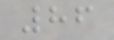86
